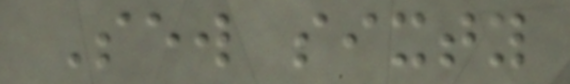Sew sixty
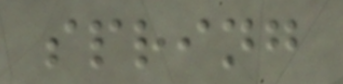spring
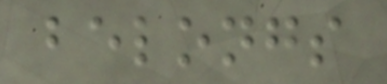belongs
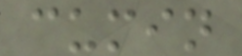cumin
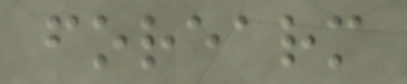forearm
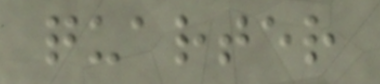quarter
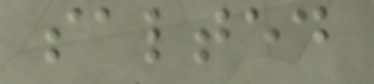salted
